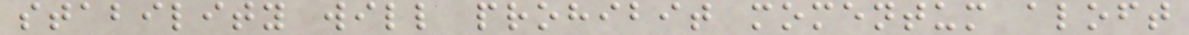stability will prohibit momentum aloft
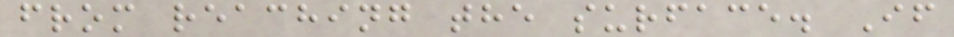from reaching the surface. If
